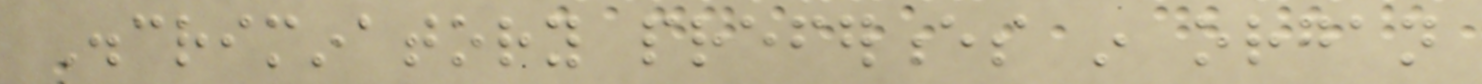Discriminatory preferences in organ
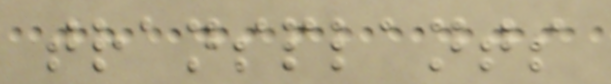transplants
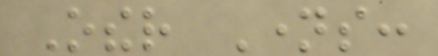Other Names:
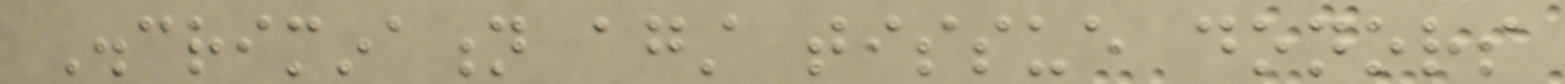Discrimination against tissue donors
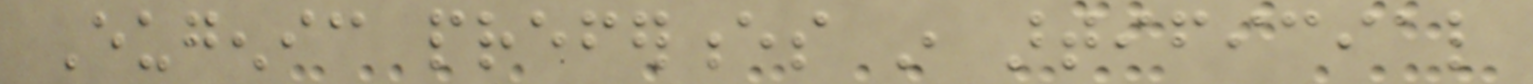Eugenic preferences in artificial
